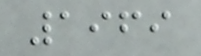1969
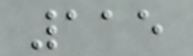115
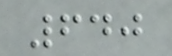640
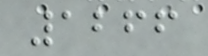1266
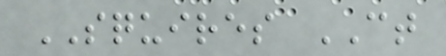SQUIRES CT
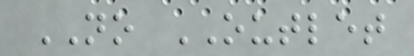NO OUTLET
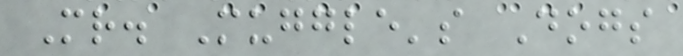Mr. Muggle's Dogs
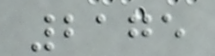2175
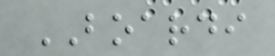BOARDI
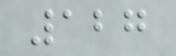127
